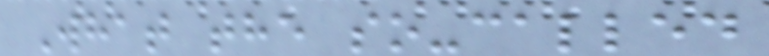What the so-called
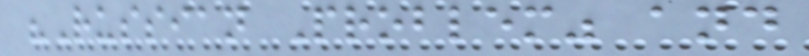"Russian Problem" and
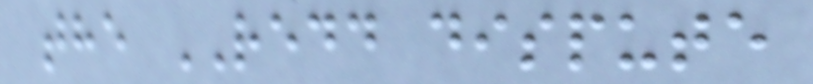the REDD dispute
